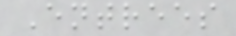Entrees
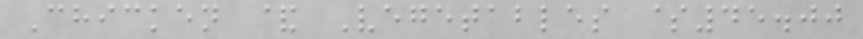Chicken & Vegetables $45.00
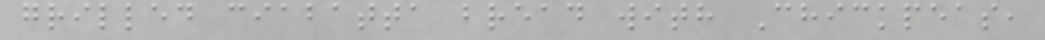grilled ciabatta bread with Chickpeas,
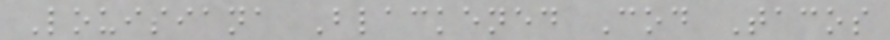Louisiana Blackened Cod Tacos
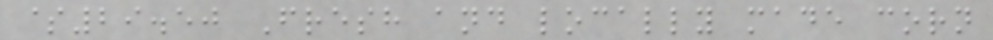$29.50 Fresh and locally made corn
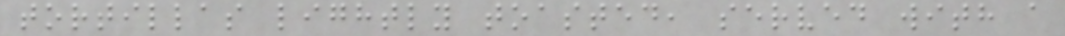tortillas lightly toasted, served with a
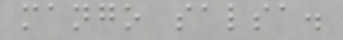mango salsa.
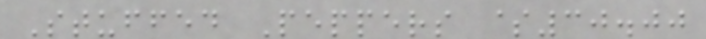Stuffed Peppers $30.00
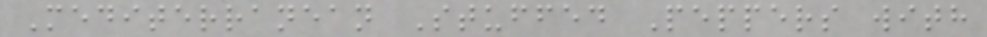Mediterranean Stuffed Peppers with
